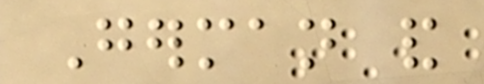German and
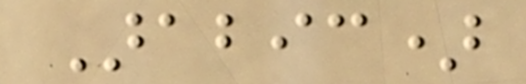Arabic)
